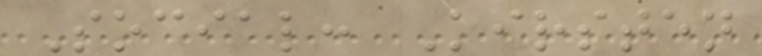Social: Kirsten
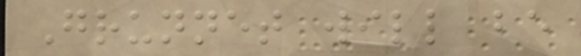Grunnet will be
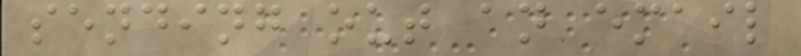sending out an email
